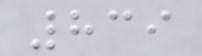839
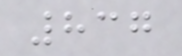837
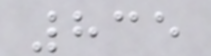835
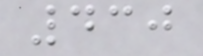430
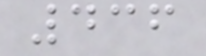436
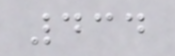434
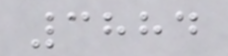3884
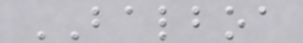BALBOA
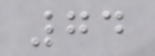74
